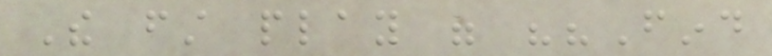The first play were ""Find
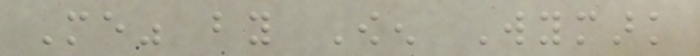Me" by Owen Wymark
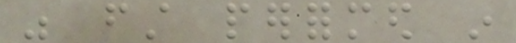was first performed in
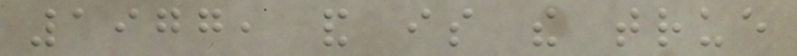1977, and is the true
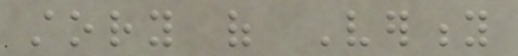story of Verity
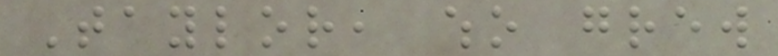Taylor, who grew
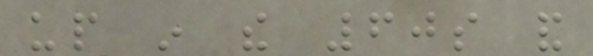up in the 60s and
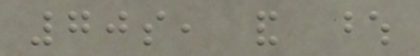70s, and whose
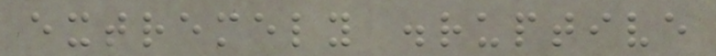extremely disruptive
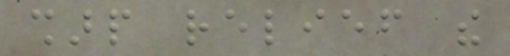sharp relief the
